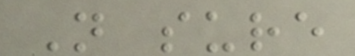Not sure
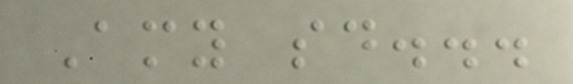Amy said...
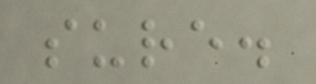sure.
